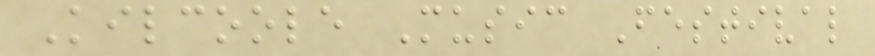Kilcoole Music Festival
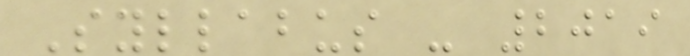Syllabus - 2019
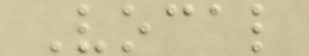Vocal
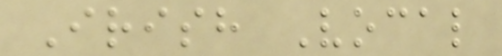Irish Vocal
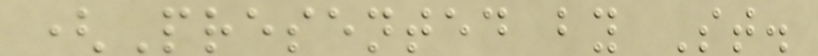(Presented by St.
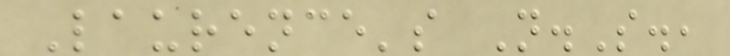Laurence's N.S.,
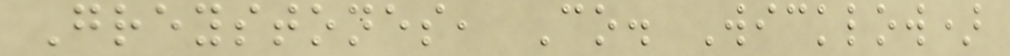Greystones, Co. Wicklow)
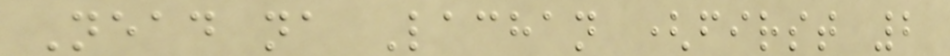Nead na Lachan (first 2
